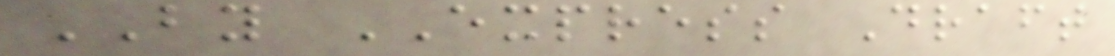BY EXPRESS Draft
